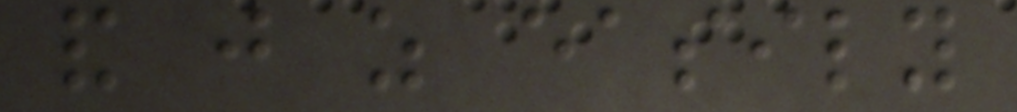and just as easily
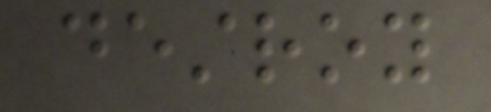destroy
